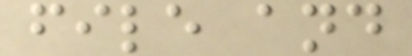file and
